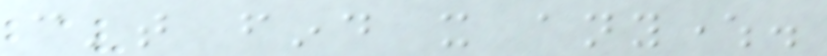can't find it anywhere.
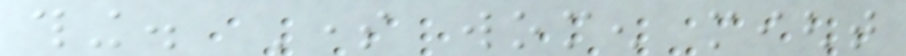thing. Some women might
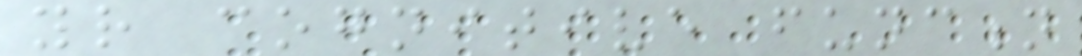your cognitive function
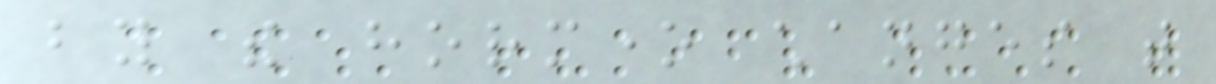by the hormone changes that
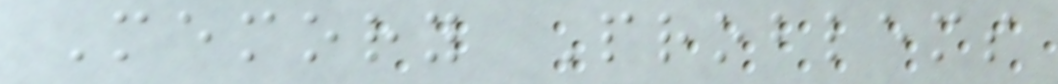Memory Problems
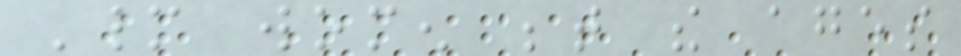Many women between the ages
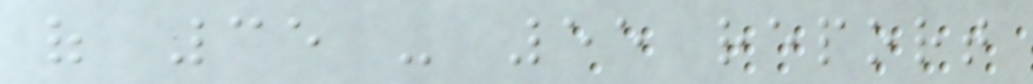of 35 - 55 report
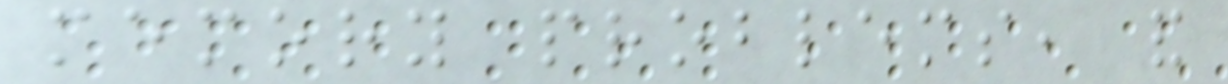memory problems, and
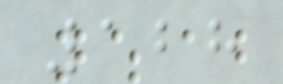128
